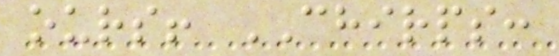ours! CHIRPS:
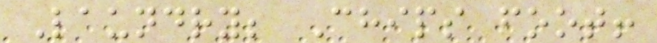Laundry; Chips foot!
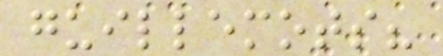guillemots?
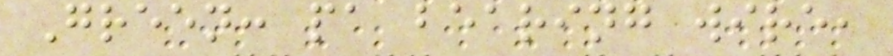Green: pa bearing wire,
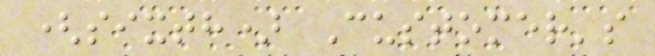(sixth) Customer's
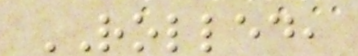ROLLED,
